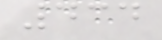434
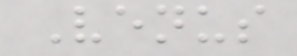Venus
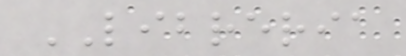LIBRERIA
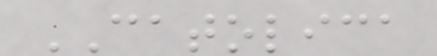CATOLICA
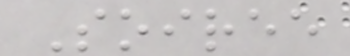Soiree
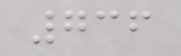736
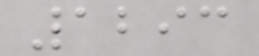1293
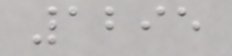1295
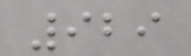929
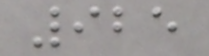925
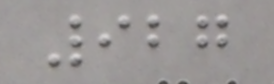927
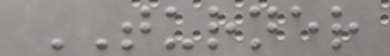TURNER
